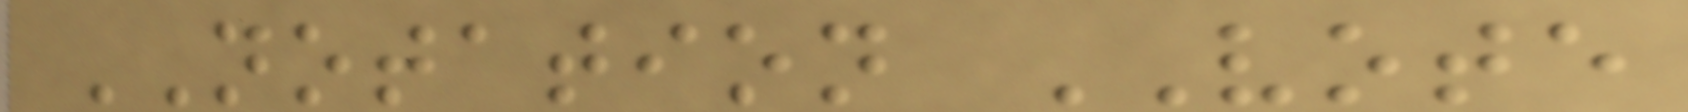NOTATION VOTE
